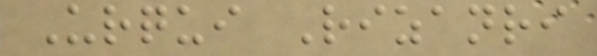Urqui Rizanri
